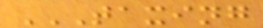TAXING
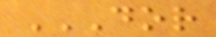DOR
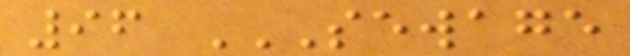96 SEWAGE
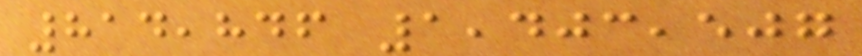814,846 1,403,507
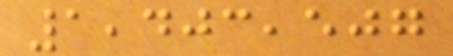1,403,507
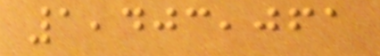1,403,061
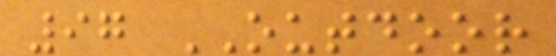97 OUTDOOR
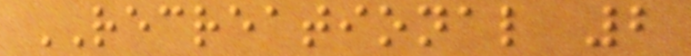RECREATIONAL 2
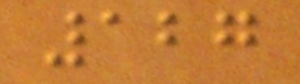127
